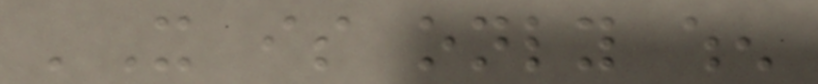'It is only when
